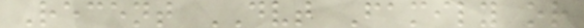Recent DVT Family or
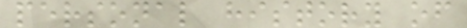personal history of
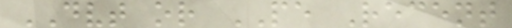DVT or PE Recent
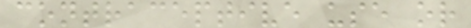contraceptive use or
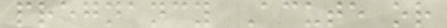pregnancy Acute or
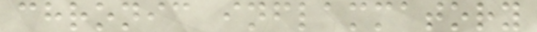chronic inflammatory
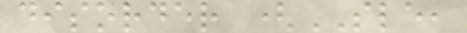disorder (SLE,
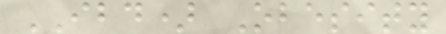IBD) Obesity
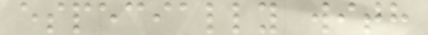especially with
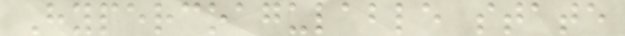Hypercoagulable state
